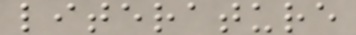literature
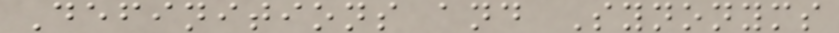Definitions and Synonyms
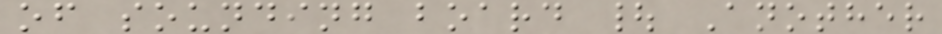of sounding board | Another
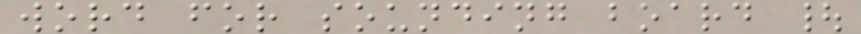word for sounding board |
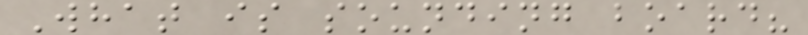What is sounding board?
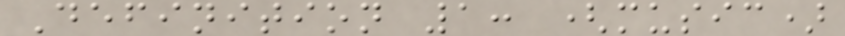Definition 1: (music)
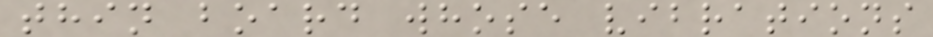thin board whose vibrations
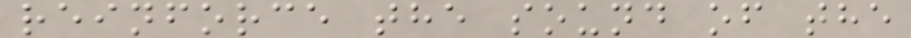reinforce the sound of the
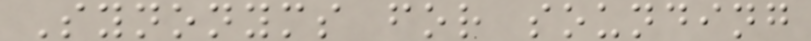Synonyms for sounding
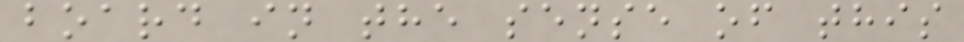board in the sense of this
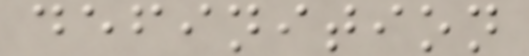definition
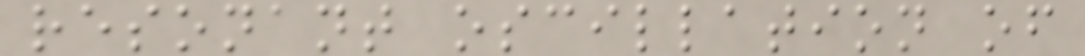resonant oscillation of
